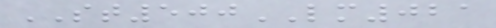ST500LM021
